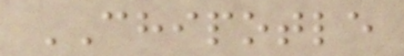CHIPOTLE
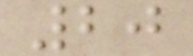20
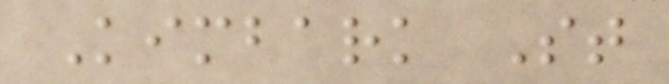Kimbark St
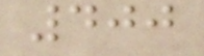400
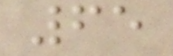65
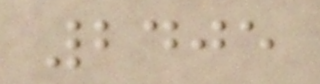2405
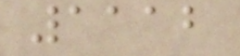1112
